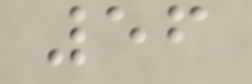56
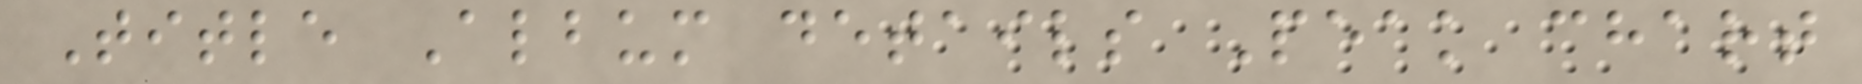Title Album details Peak chart
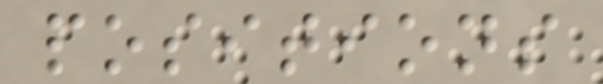positions
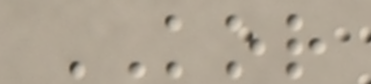KOR
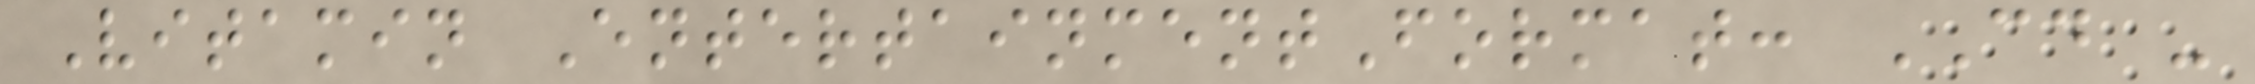Vitamin EntertainmentFormat: CD -
